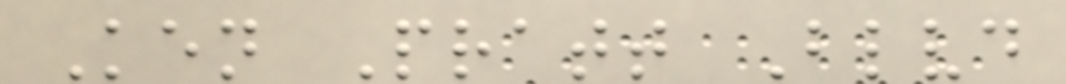Ken Pratt Blvd
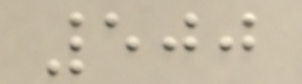500
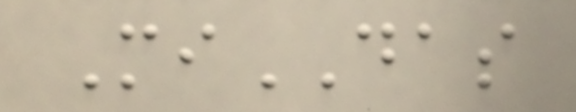MiDAS
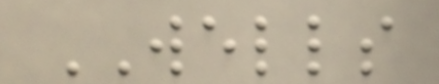WELLS
